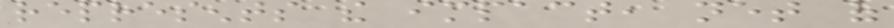represents the impact, net of
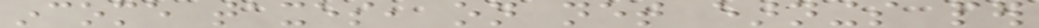income taxes, on net earnings per
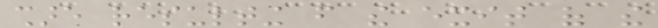share resulting from the exit of the
